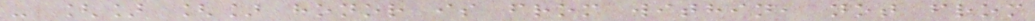- [] [] honor is from within, not from
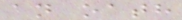an oath
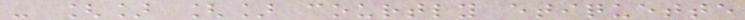- [] [] courtly etiquette
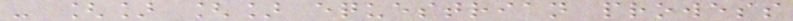- [] [] equestrian prowess
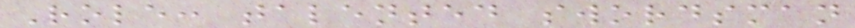Role: talented swordsman
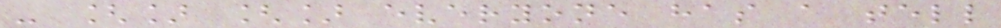- [] [] everyone has a tell
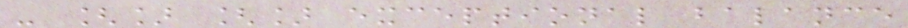- [] [] exceptional balance
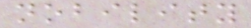nobility
